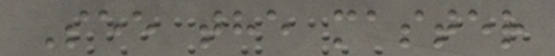See the master
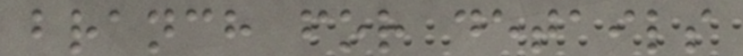branch for details
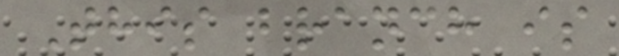This branch is
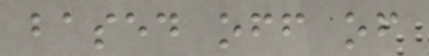based off of
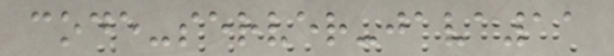code-server-java11
